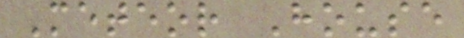Meteor House
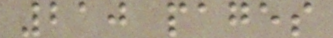210 pages
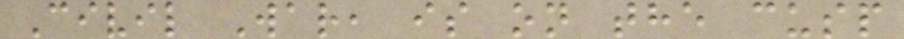Civil War, is on the cusp
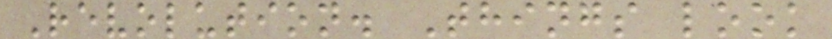Revolution. Things look
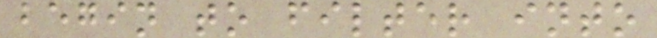begin to filter into
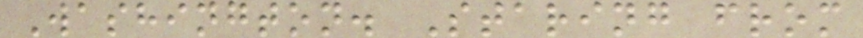Washington. Staring from
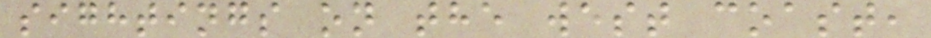sightings on the west coast,
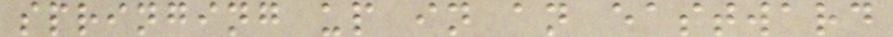springing up in an eastward
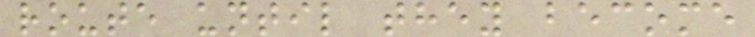route until they become
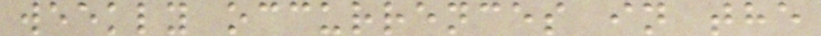weekly occurrences in the
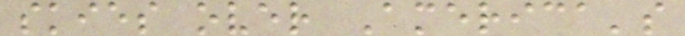skies over America's
